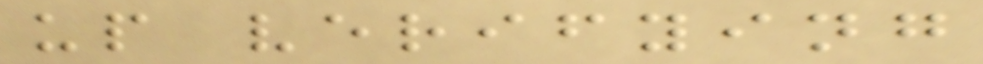up verifying
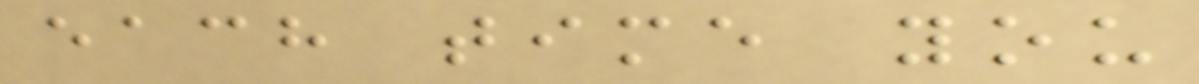each time you
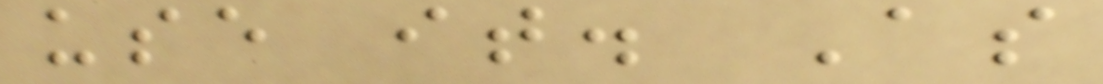use it. As
